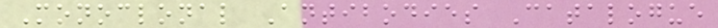Monoclonal Antibodies Catalogue
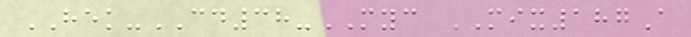HEK-CD38-MYC MIX187A
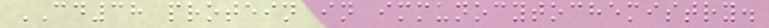CD38 protein in immunocytochemistry.
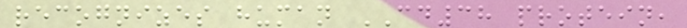recognizes human CD38 protein,
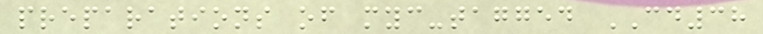preparations of myc-tagged CD38
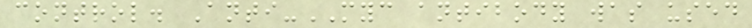control. Anti-MYC antibody was used
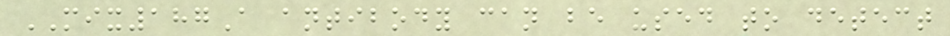MIX187A antibody can be used to detect
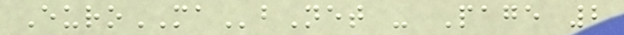EuroMAbNet - Page 2
